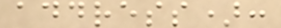address):
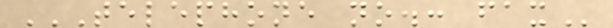TELEPHONE NO.: FAX
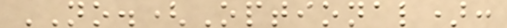NO.(Optional):
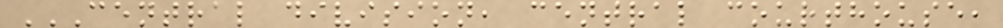CENTRAL DIVISION, CENTRAL COURTHOUSE,
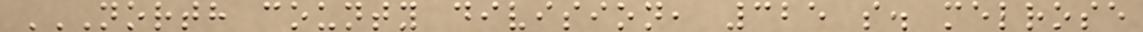NORTH COUNTY DIVISION, 325 S. MELROSE
